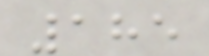185
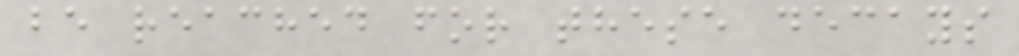be reached for these decays
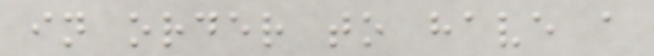in order to have a
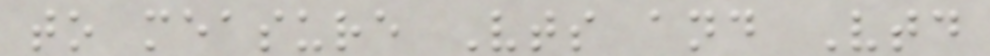to measure Vts and Vtd
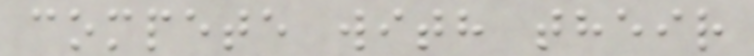compete with their
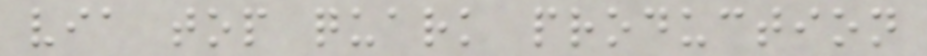via top quark production
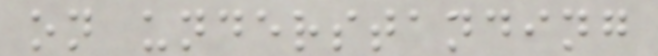on understanding
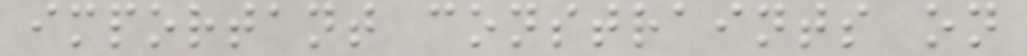important constraints on
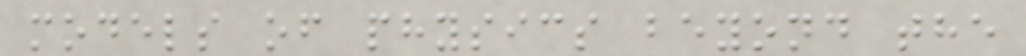models of physics beyond the
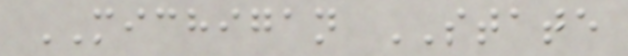MICHIGAN STATE
